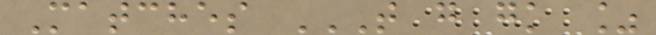Matches T G GK %
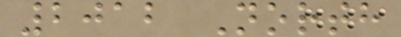2012 North
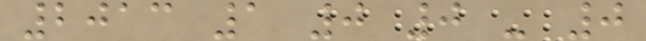2013 1 0 0 - 0
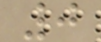0
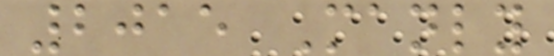2015 Manly
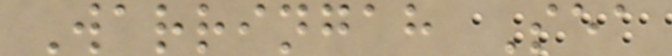Warringah Sea
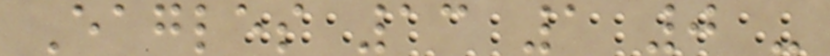Eagles 13 1 0 -
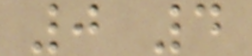0 4
